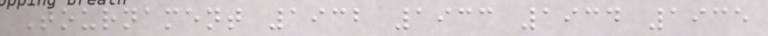Tournament 1932 1933 1934 1935
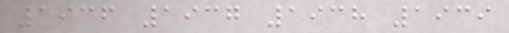1936 1937 1938 1939
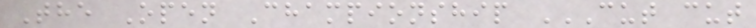The Open Championship CUT CUT
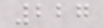227
